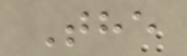The
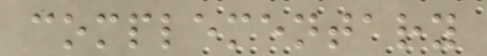complementary
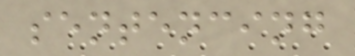sentencing
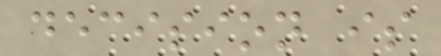decision is
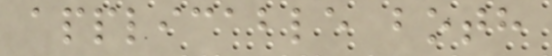applicable both
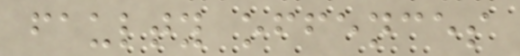faulty offences
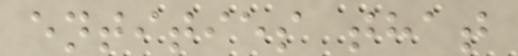entities that
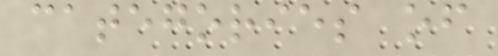categories of
